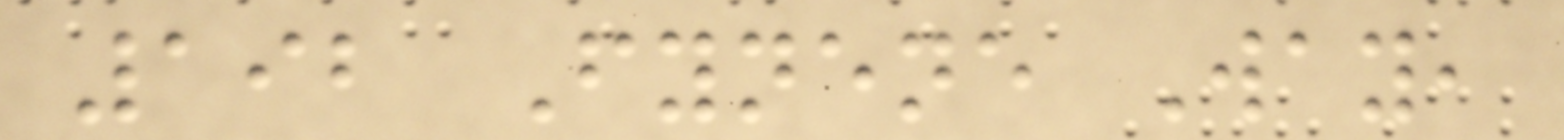192 Fynene Way,
